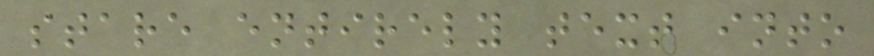stare entirely text into
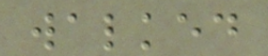walked
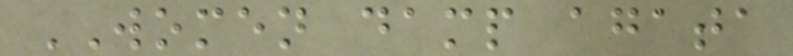WOMEN damp agata
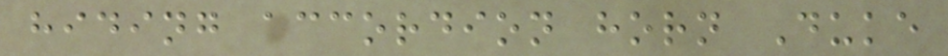hiding accordion horn Duke
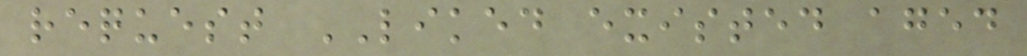request LIKED existed aged
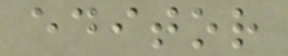editor
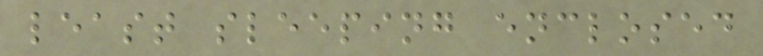least sleeping enclosed
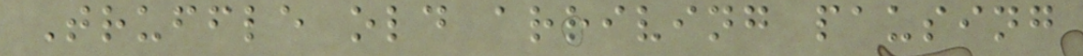Truffle old arriving pausing
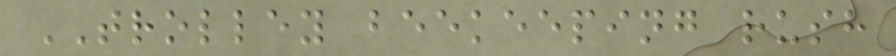TROLLEY beekeeping rush
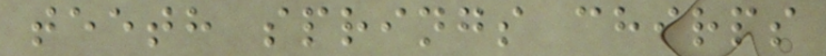teeth springs chirps
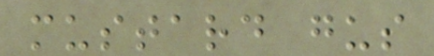mustard gus
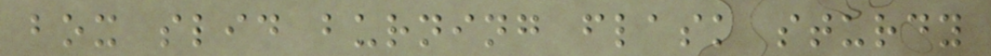box slid burning flask sturdy
